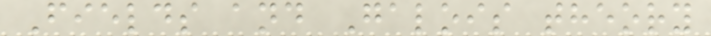Fields and Galois theory
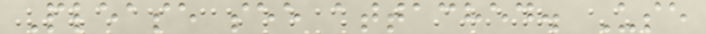Please see attached. Use
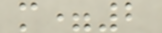m=2
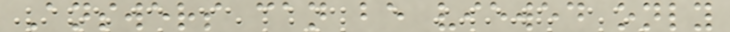Answers can be viewed only
